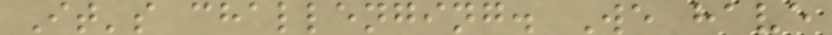It's challenging. We have
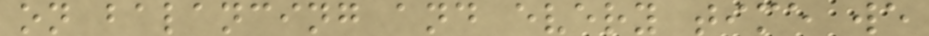on balancing and every time we
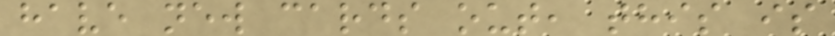have new cards out, this is
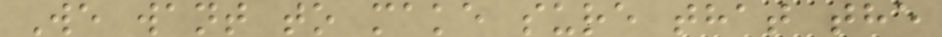We want to make sure that the
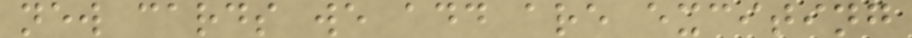new cards we add are exciting
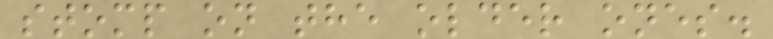stomp on the older ones.
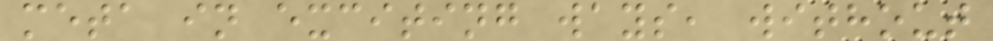meta in exciting ways, without
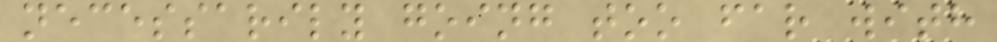necessarily going too far with
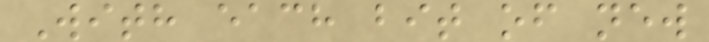With each bit of new
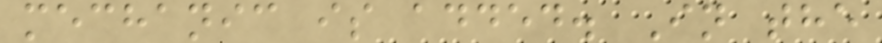mechanic is added. In the
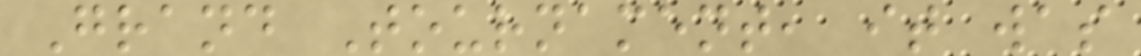Grand Tournament, it was
